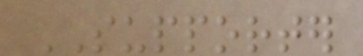SUPPORTER
